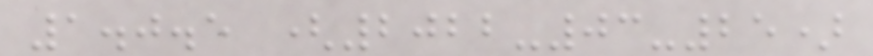1.0.5 (2022-03-25)
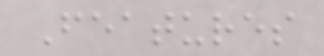Features
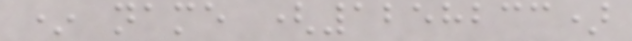* name (1258233)
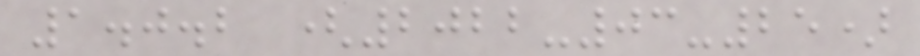1.0.2 (2022-03-25)
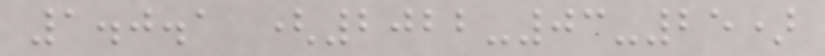1.0.1 (2022-03-25)
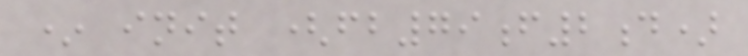* init (fb79f2d)
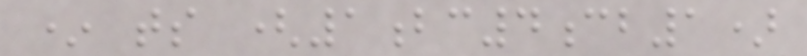* ts (1bc4cb1)
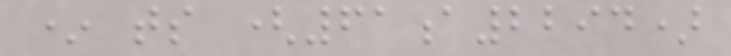* ts (61a2294)
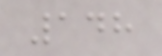148
